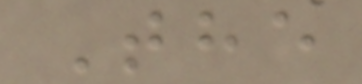The
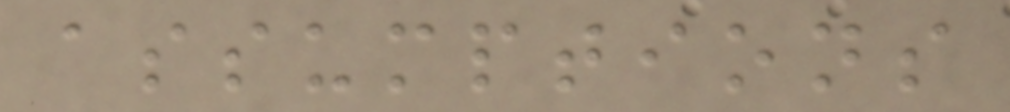assumptions
